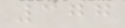377
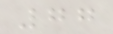77
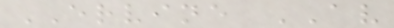ERVINE AV
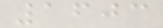1603
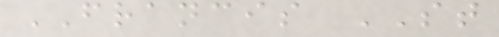FRANCIS ST
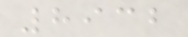8932
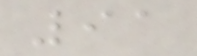91
